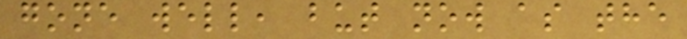gone well, but now as the
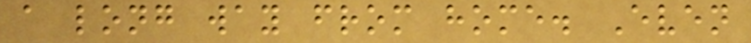a long way from home. Even
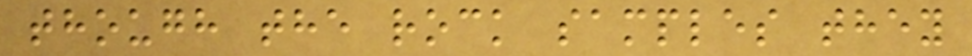though the rock samples they
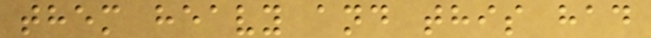them heavy and this had
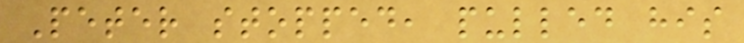Peter stopped, pulled his
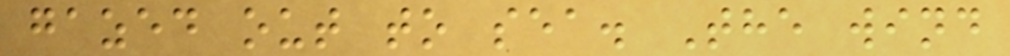gazed out to sea. The wind
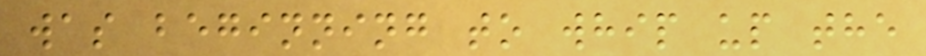was beginning to whip up the
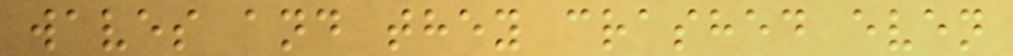waves and they crashed even
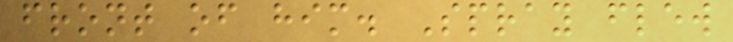front of him. Spray flew
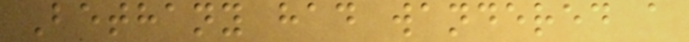Bethany had wandered a
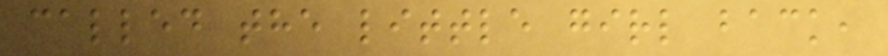called the little girl back,
